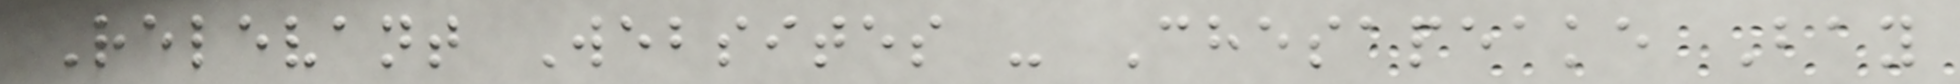Relevant Websites - Chesapeake Bay
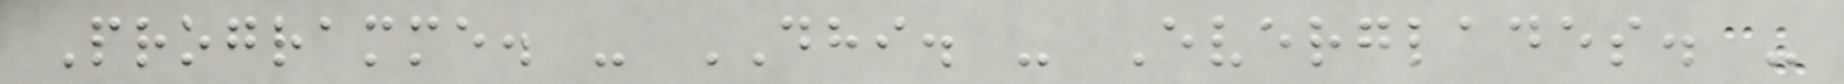Programme. - DHI. - Everglades. -
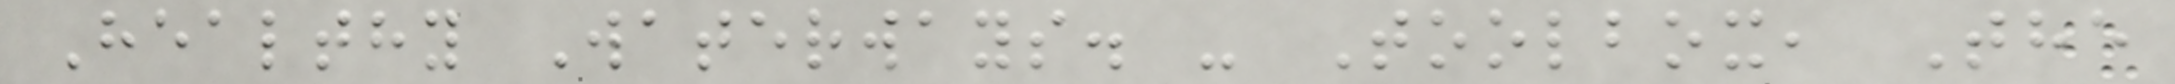Healthy Waterways. - Toolbox, The
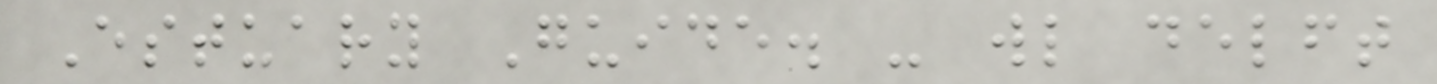Estuary Guide. - wl delft
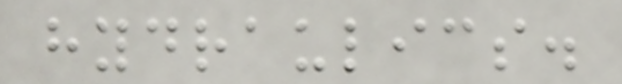hydraulics.
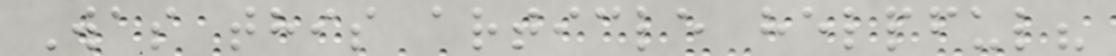Was this article helpful?
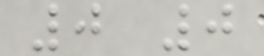0 0
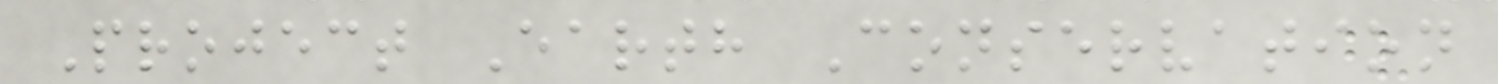Project Earth Conservation
